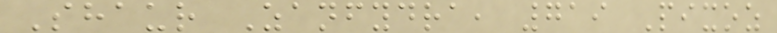Shaur Zanfydra, 719 Pixoz
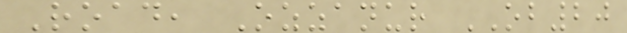Road, Ozzanur OB20
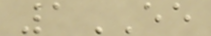1EE
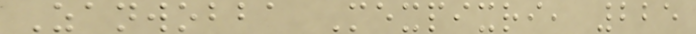Zanwobba Mexpixri, 225
